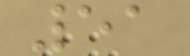51
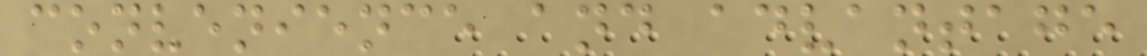convenience and advantage
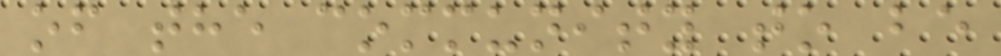of the community to be
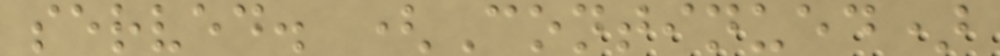served. (Continued)
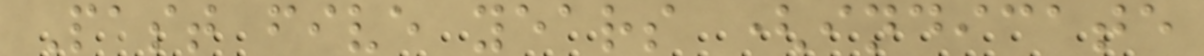Past five years (indicate
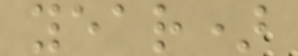year)
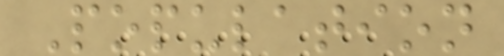Population
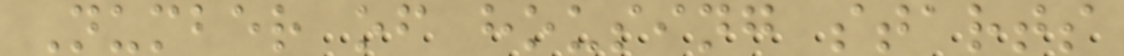Number of housing starts
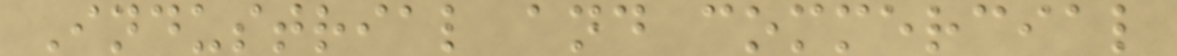Industrial and commercial
